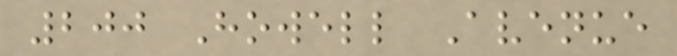200 Howell Avenue
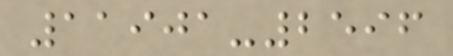11901-2596
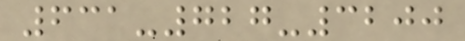631-727-3200
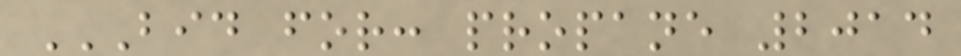BID FOR: PROPANE 2014
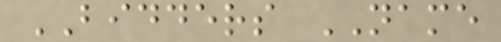BIDDERS NAME
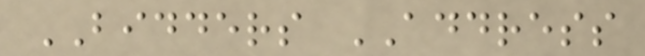BIDDERS ADDRESS
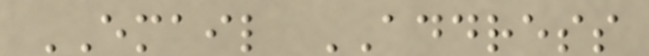EMAIL ADDRESS
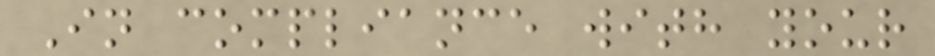In compliance with your
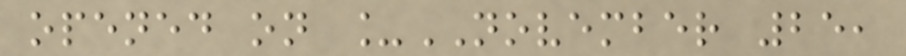opened on _NOVEMBER 25,
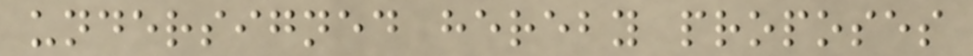undersigned hereby proposes
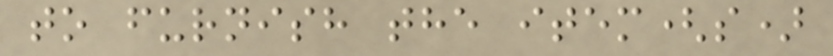to furnish the item(s)
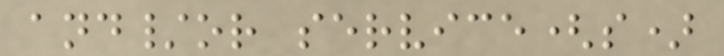and/or service(s)
